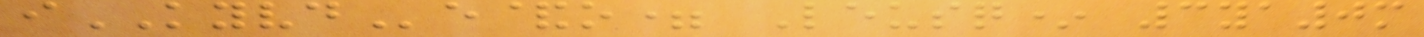iKYVDe&o= Leusq* 3ya0m
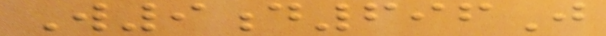W9d696J
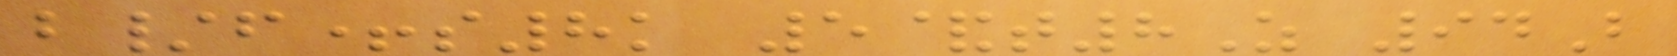b/f+s8k 5&t8Z 94B
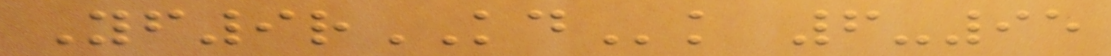Yf9rKDk 6-95
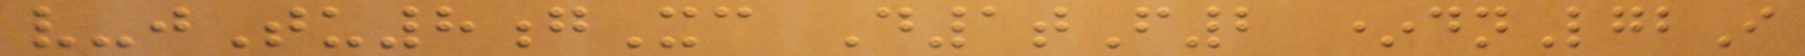v-jTu8gXc D1tF2 *dnLgbI
